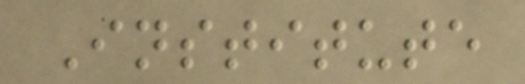Institute
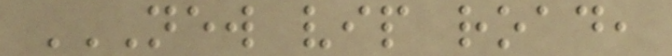NEW VIP ROAD,
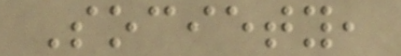Society,
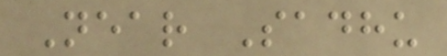Near Sadhu
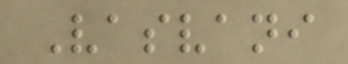Vasvani
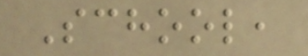School,
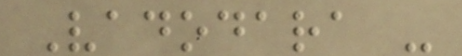Vadodara -
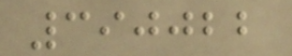390022
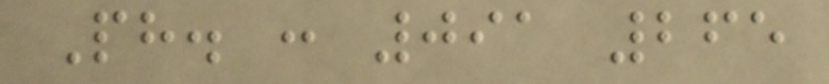Ph. : 091 265
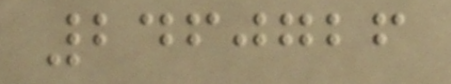2460726
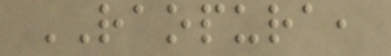RAOPURA,
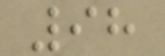98
